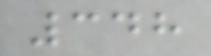348
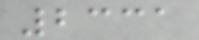2331
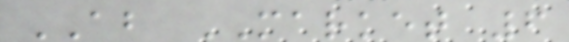AB MARKET 6
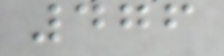476
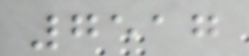7517
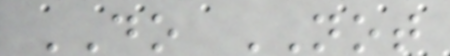DO NOT
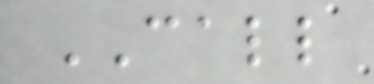CALL
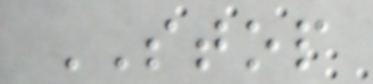STOP
